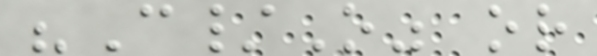"C/O" or
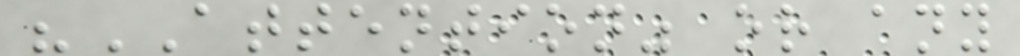"ATTENTION" or any
